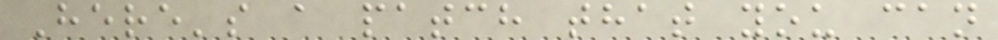Here's a patch that you can
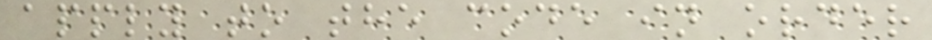apply to the code in order
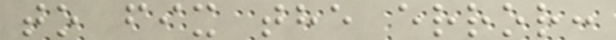to fix the error:
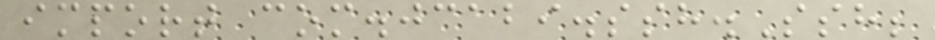import com.jcabi.ssh.Ssh;
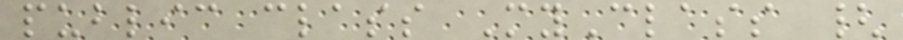public class MyClass {
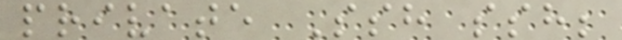private Ssh ssh;
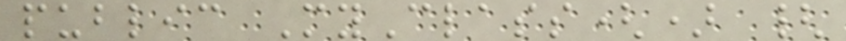public MyClass() {
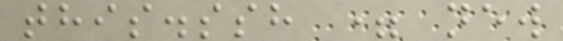this.ssh = new
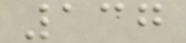137
